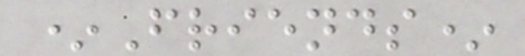*Friends*
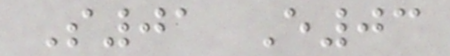S01 E03
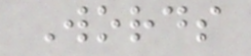Words
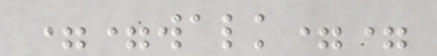==walk==
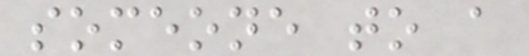someone to a
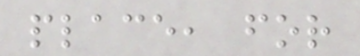place, for
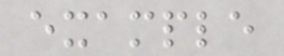example
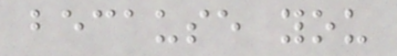because you
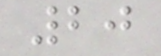20
